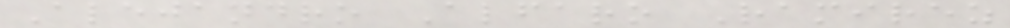Alejandro Alfaro Ramirez
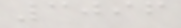3096
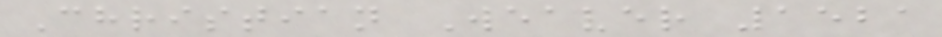Christian Weaver 1521
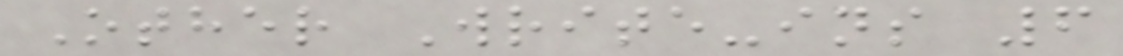Other Write-ins 6
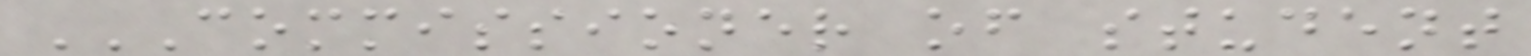COMMISSIONER OF STUDENT
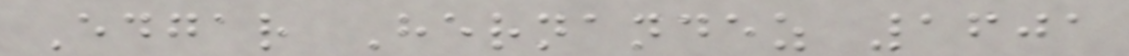Edgar Hernandez 1601
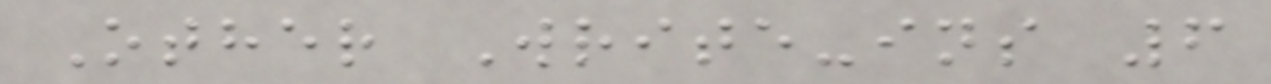Other Write-ins 6
